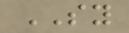SY
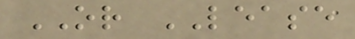OR LEASE
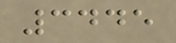3445
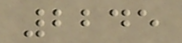2245
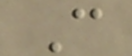C
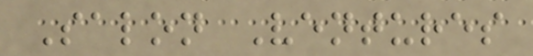Salon Ventures
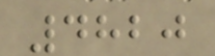4820
